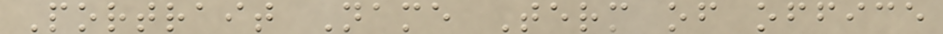Portrait Name Term of office
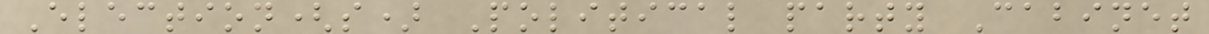Election(s) Political party Cabinet
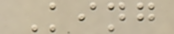King
